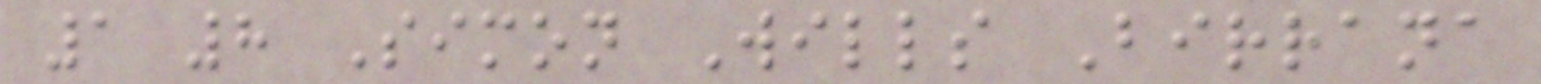1 8 Simon Wills Birrana
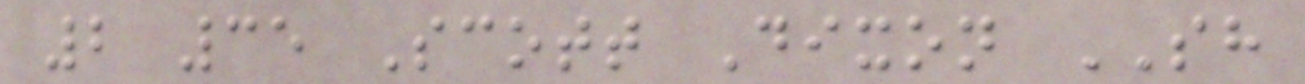2 35 Scott Dixon SH
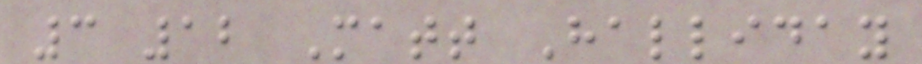3 12 Matt Halliday
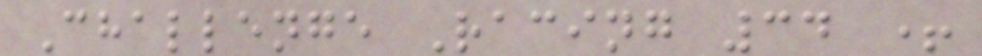Challenge Racing 34 +
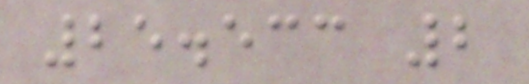25.533 2
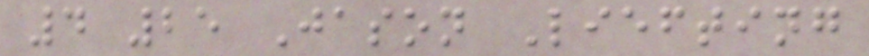4 25 Jason Liefting
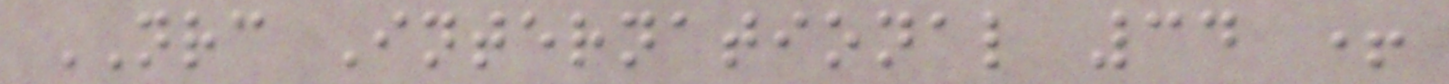NRC International 34 +
